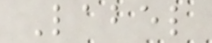Label
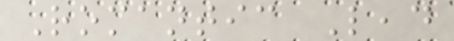Romantic Lead
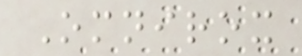Omnirox
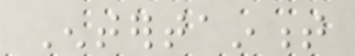Entertainment
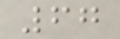67
